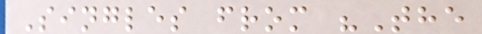Singles from "The
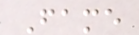Fame
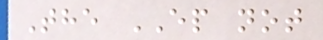The EP not
